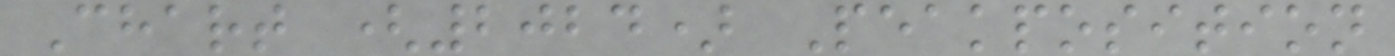Chart (2024) Peakposition
